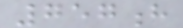757h
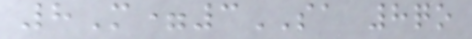8M=3SA 8qo
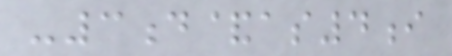-3d&as4i
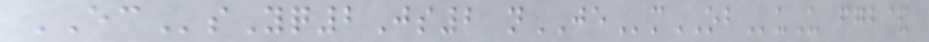ECsYq2Js2 nJEmOBuU fgb&
